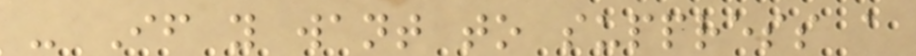- If you want to suppress a
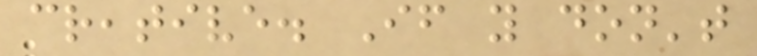creative. If you don't
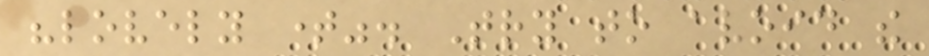"lovely time". Try to avoid the
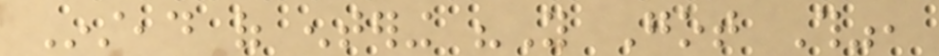Instead of entering "You Got This",
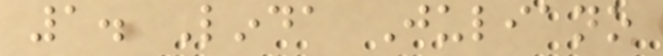1. Linda Juliano
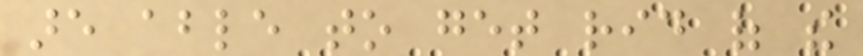are able to get rid of the
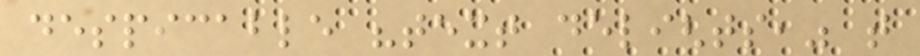despicable "text delights," that
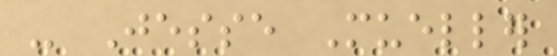- Jesse Mueller
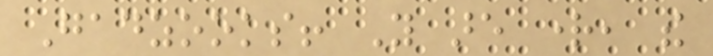Gadzooks! You are right, the
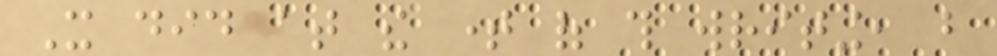It did at the time of this writing, but
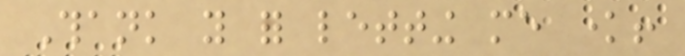Thank you for letting me know!
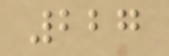227
